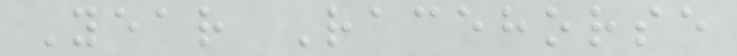Year Racehorse
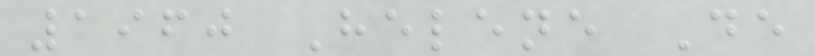1960 Helene De
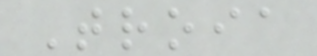Troia
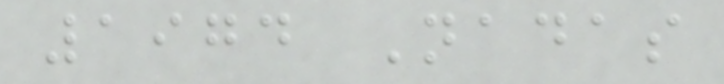1974 Nadas
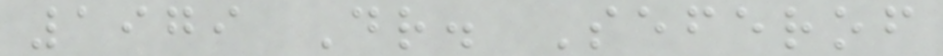1979 Dr. Seferof
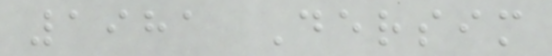1981 Dersim
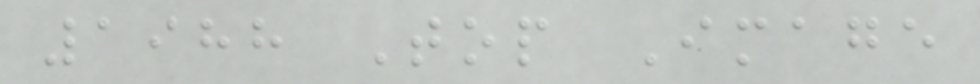1988 Top Image
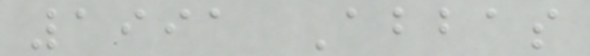1991 Abbas
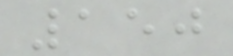150
